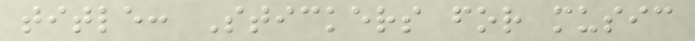title: Stickers for music
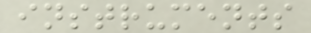instruments
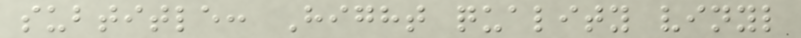subtitle: Hight quality vinyl
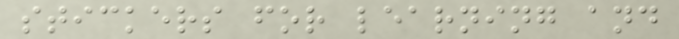stickers for learning and
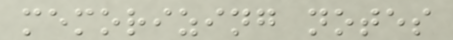memorizing notes
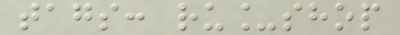tags: ru_shop
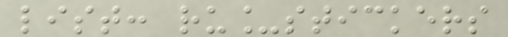list: ru_stickers
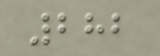282
